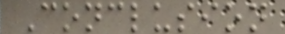Conclusion
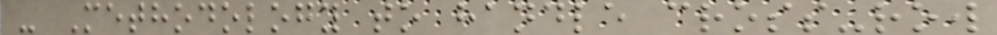- Methodology to handle cross-row
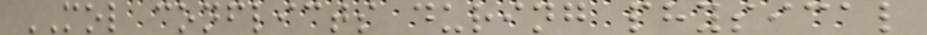MOL conflicts during physical
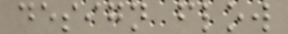design flow
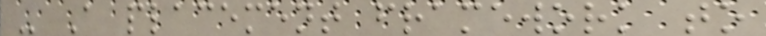- A placement framework to
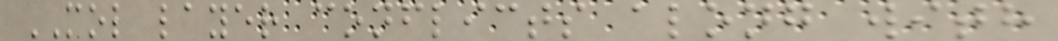MOL layer conflicts along with
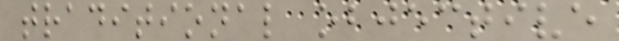traditional objective
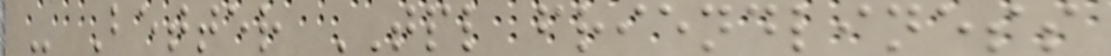- Better TPL friendliness
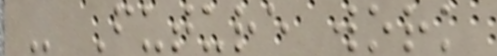- Future work
